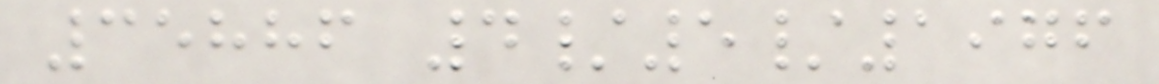35886 4/5/1976
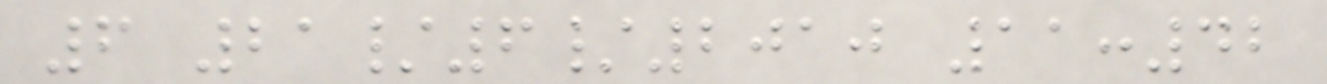6 21/6/2010 11:42
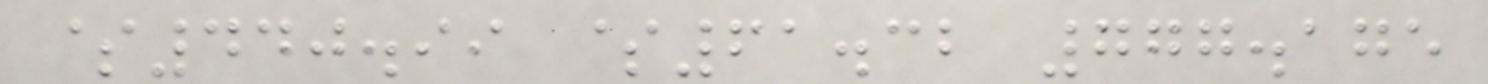$440.99 $61.32 777.175
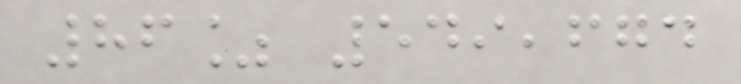86% 549,674
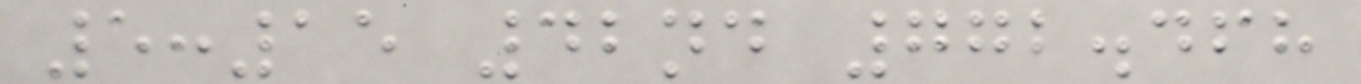5:15 42nd 772.468
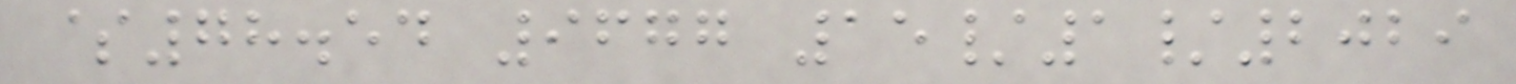$78.54 9677 15/1/2029
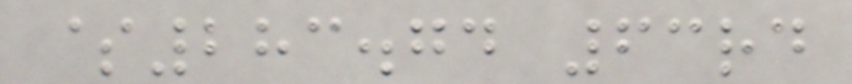$283.74 63rd
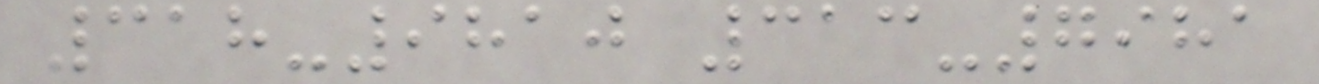318-9810 313-7981
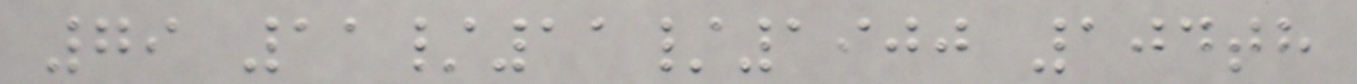79 11/11/1900 104th
